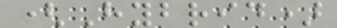(Hybrid)
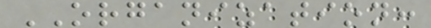ORGANIZATION:
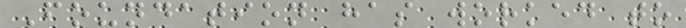Foundation has worked to
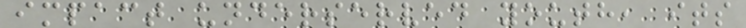impact underserved youth, its
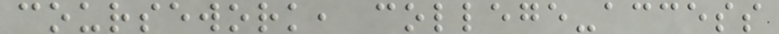coursework, college-access
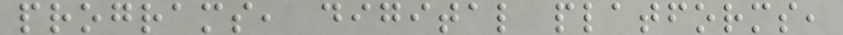programs, digital platforms,
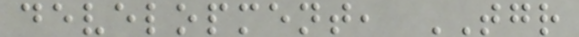development, TGR
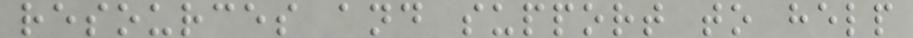resources and support to help
